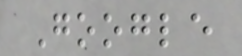Google
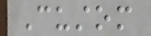Custom
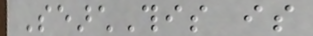SearchThis is
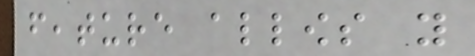feature allows you
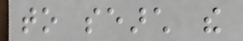to search the
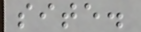site.
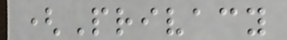(Privacy
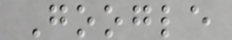Google
